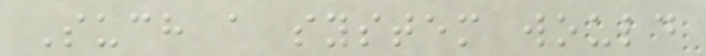Such a system would
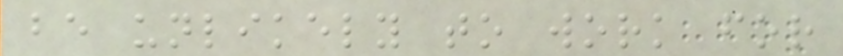be unlikely to work for
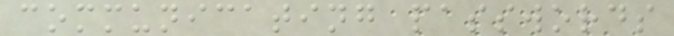communicating passwords
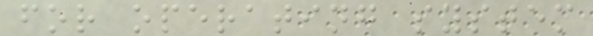for operating system
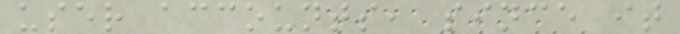user accounts, since it
